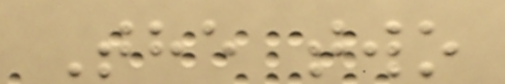The two
